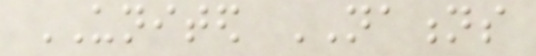UNITED NATIONS
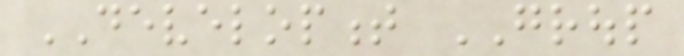DEVELOPMENT GROUP
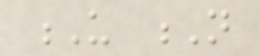U N
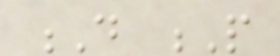D P
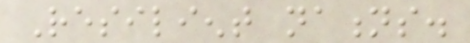Resilient nations.
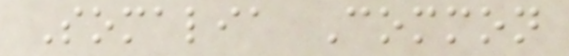Somalia Common
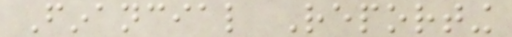Financial Reporting
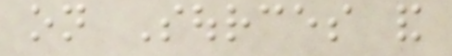on Sources and
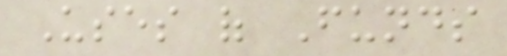Uses of Funds
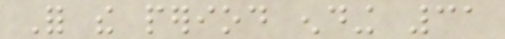For the period ending 31
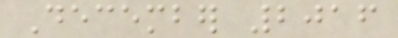December 2016
